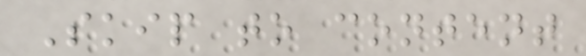Skip to content
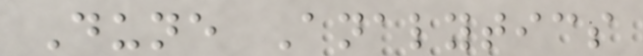Dune Analytics
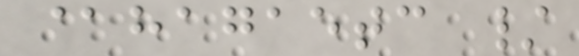@hagaetc /
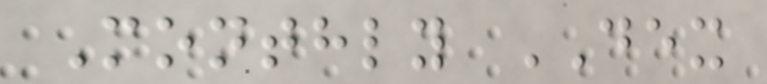Monthly DEX
